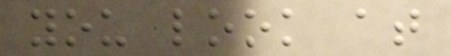you look at
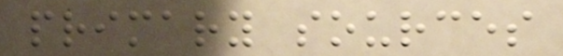primary sources
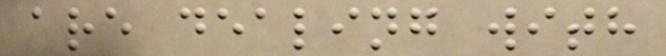are dealing with
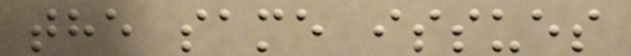the same issues
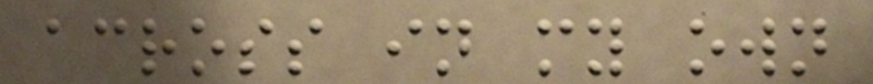across in my own
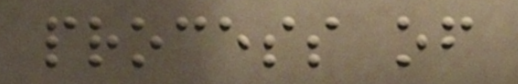process of
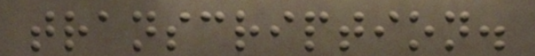transcription.
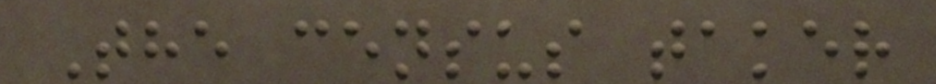The census taker
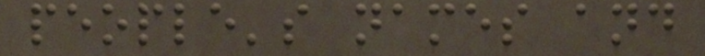people's names and
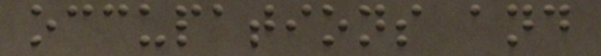occupations and
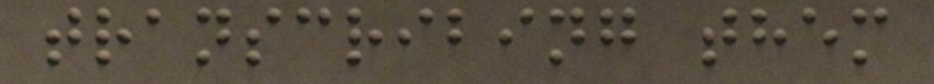transcribing them
